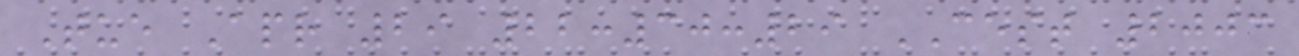Tue Apr 29 22:30:29 CEST 2003
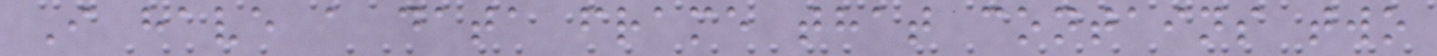I have a data frame that contains two
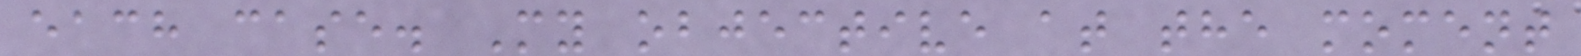each case. My objective at the moment
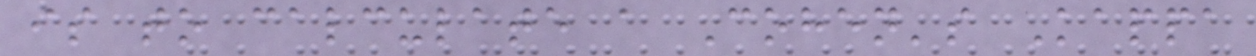is to calculate a Cohen's Kappa
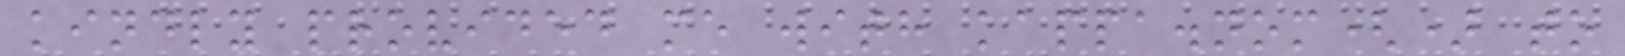kindly provided me with kappa.nom() to
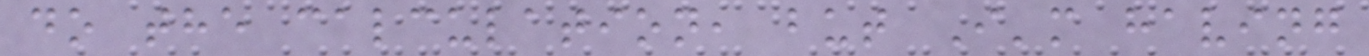do the calculation, but I'm having
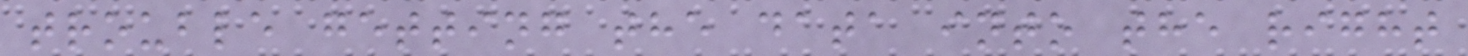trouble getting the data into the right
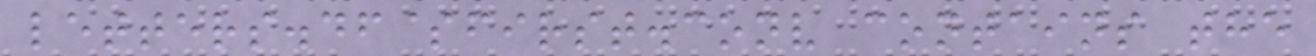letters.df$first.conv contains the
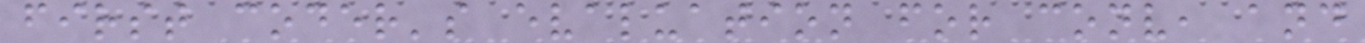first coder's evaluation for conv, and
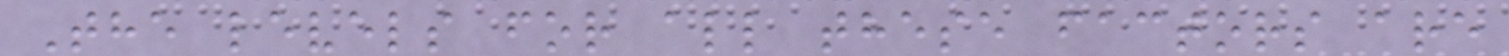The levels for all these factors are
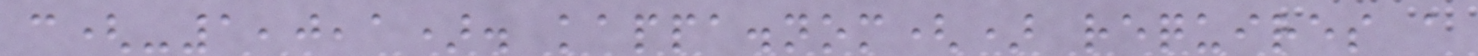c(-1,0,1). kappa.nom() requires a
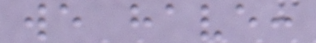we have:
